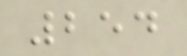254
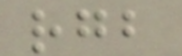rgb
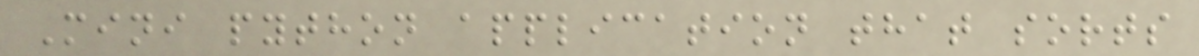Mini python application that sorts
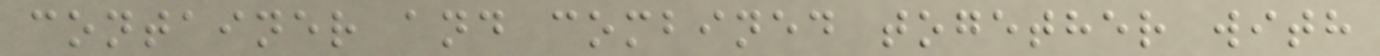container and combined together with
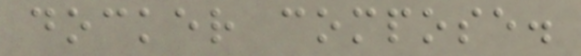docker compose.
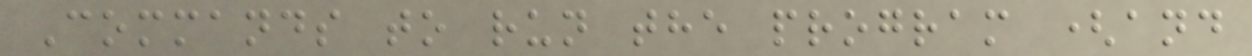Commands to run the program (and
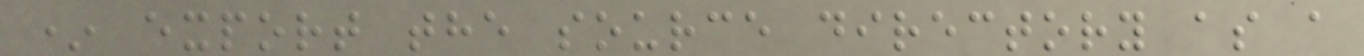* export the source directory as a
